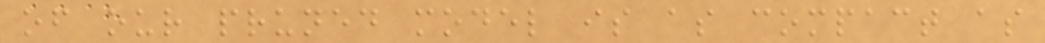of our pruned model is as compact as
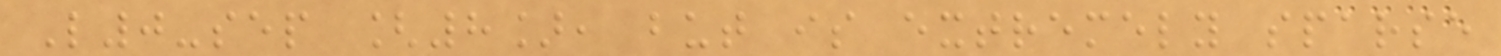L0-sep [8], but is extremely sparse
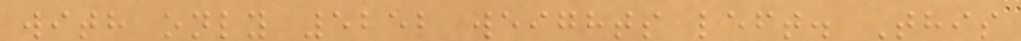with only 5252 weights left. This
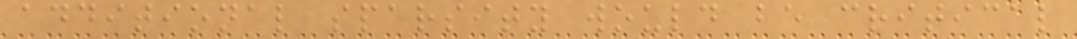additional sparsity would be critical
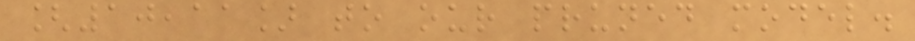[10,11] to our pruned model.
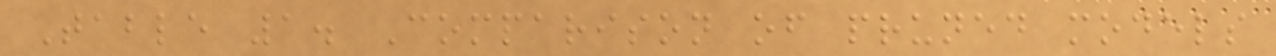Table 1. Comparison of pruned models
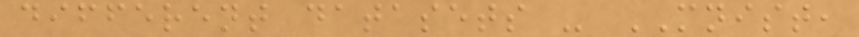different datasets - MNIST,
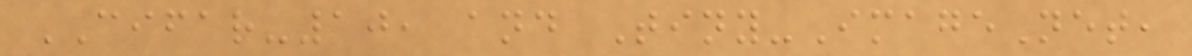CIFAR-10, and Tiny-ImageNet,
